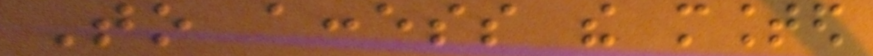To access the mounted
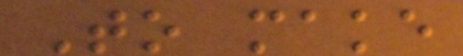To make
